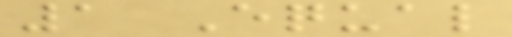1 Equal
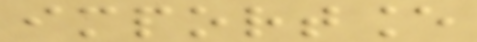importance
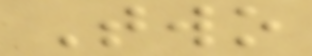Two
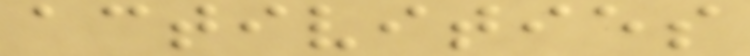activities
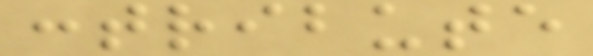contribute
